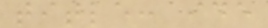title: ide
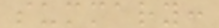summary:
